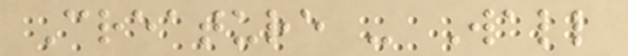Creature - Wall
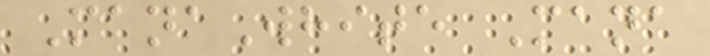ManaWhite Mana
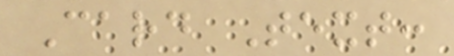Card Text:
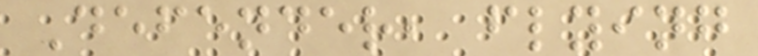Defender, flying
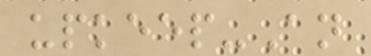upkeep-An
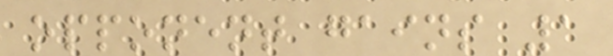opponent gains 1
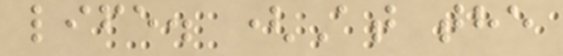life. (At the
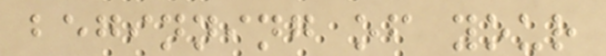beginning of your
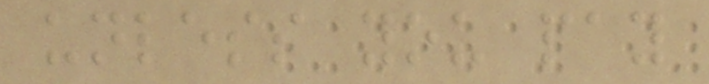unless you pay
